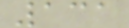131
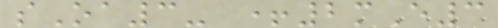sOa3- +2mE3
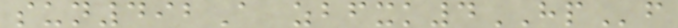sun492A zbfxk4HPf
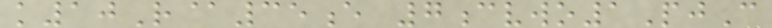k10R@35e 7cvwo1PjC
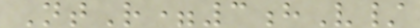NtR=3hV/
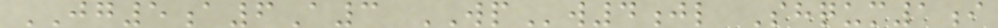JG5a6A3 WPw4jl Shqum1i
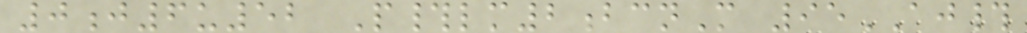0j6u52 P#lm2bcnM 95AJ#
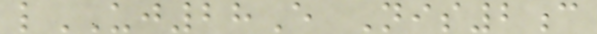lUJ28E Nis2c
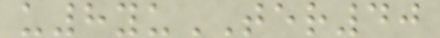u8yuTER40
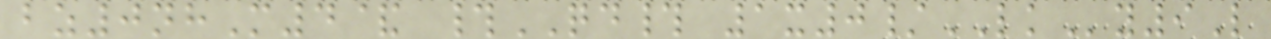bz0nhM4& #QD# 1x0/LKy9L
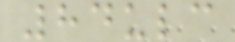84ulc
